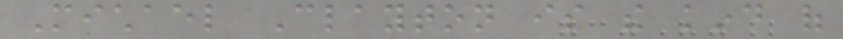Michael Clayton is the kind of
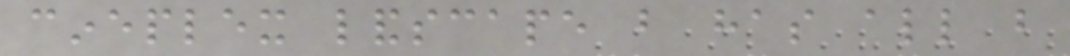cineplex landscape but has all but
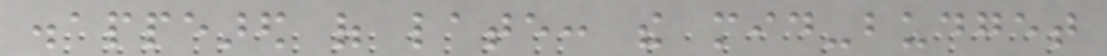disappeared of late: the mid-budget
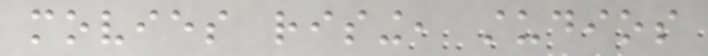movies rising, studios
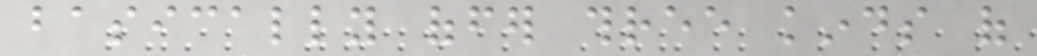basically offer three kinds of
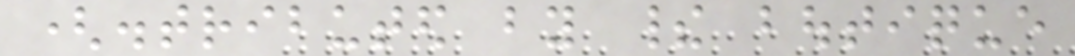(distributed by their boutique
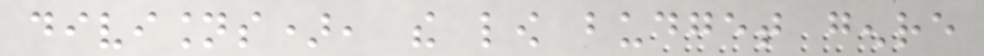divisions), the low budget genre
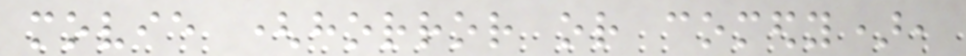movie (horror or comedy),
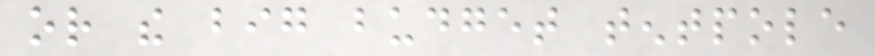or the big budget tentpole
